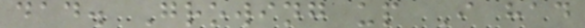dad. Growing up I had
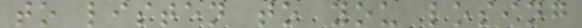to listen to you losing
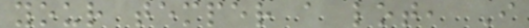your temper a lot, I
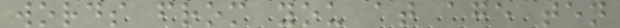words from you at age ten
